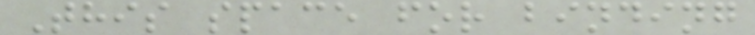This space for binding
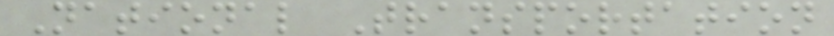National Transportation
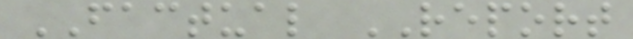FACTUAL REPORT
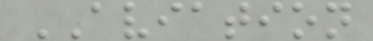AVIATION
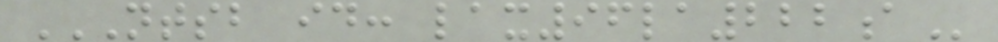NTSB ID: LAX96LA222A
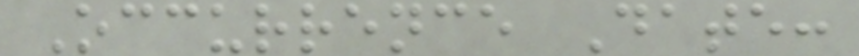Occurrence Date:
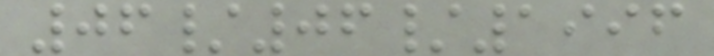06/06/1996
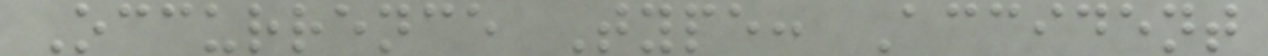Occurrence Type: Accident
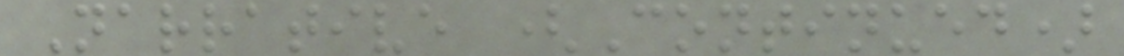Narrative (Continued)
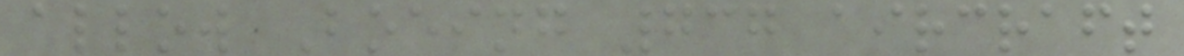allow Boeing 737 aircraft
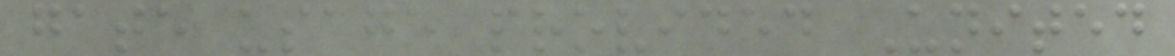gate usage provided United
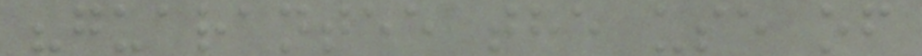"guarantee the use of
